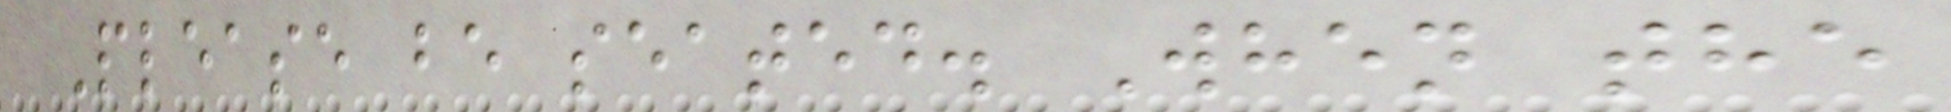Please be seated. When the
